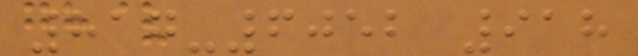817-6052 918
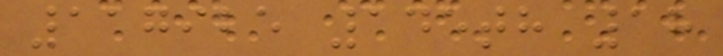117925 145th 18
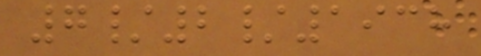7/2/1938
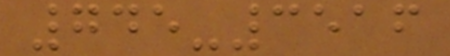745-3516
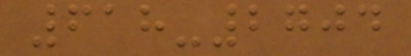618-2704
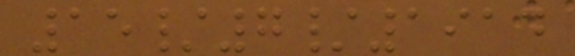15/7/1914
